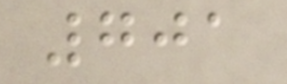701
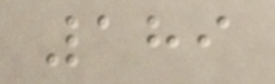189
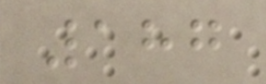187
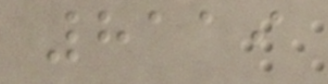8119
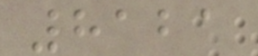8121
